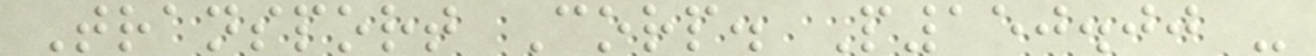Transport Corp. P150.00 -
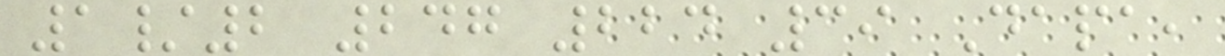1/2 247 224 39 Dapa,
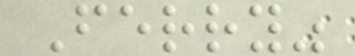Ferry"
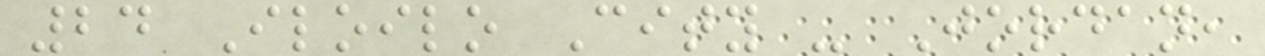24 Iloilo City - Jordan,
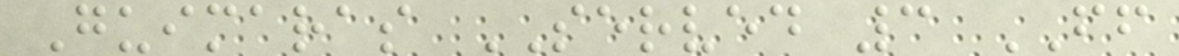Guimaras SERVED 3 FF
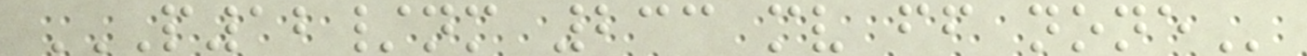P12/NM 233 MV FF NONE
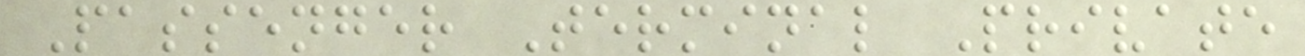Passenger Terminal Private
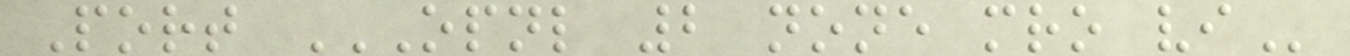Port OPNL 2 NONE MRO VI
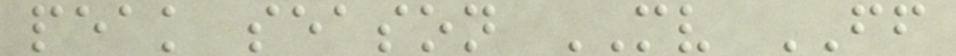peak season MV FF
